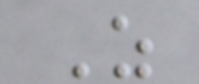As
